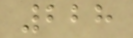228
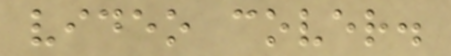video cover.
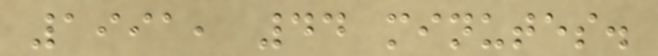1991, 44 minutes.
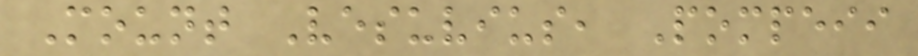Mount Vesuvius, Pompeii
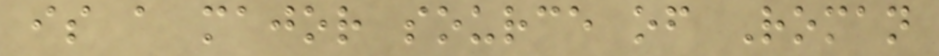is a major source of Roman
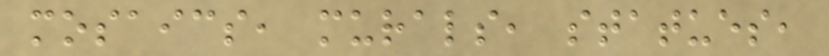mosaics, murals, statues,
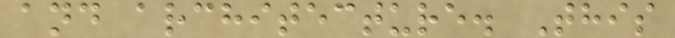and architecture. This
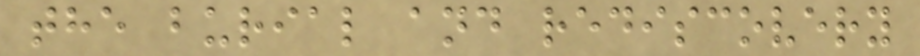the burial and rediscovery
